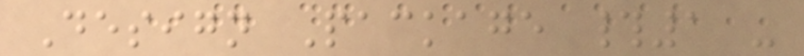Design Package #1 -
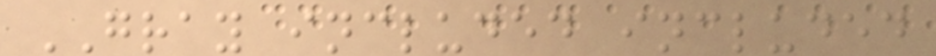GRAY included included
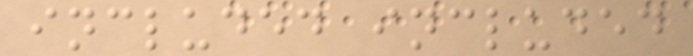included included
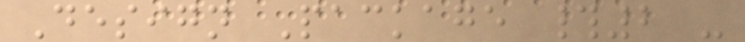Design Package #2 -
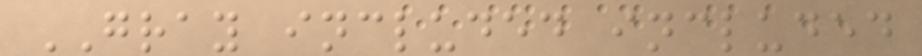GRAY included included
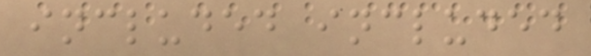included included
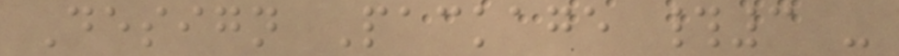Design Package #3 -
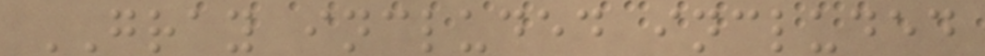GRAY included included
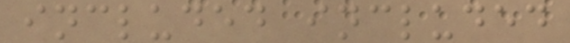included included
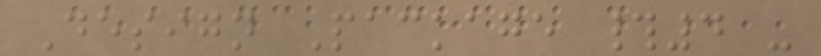Design Package #4 -
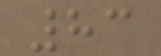83
